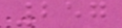257
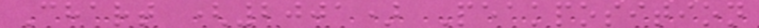Chart (2001) Peakposition
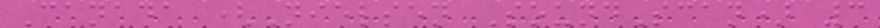Canada (Nielsen SoundScan) 3
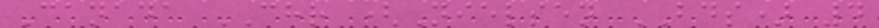Canada CHR (Nielsen BDS) 4
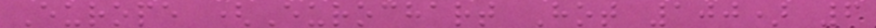Europe (Eurochart Hot 100) 6
